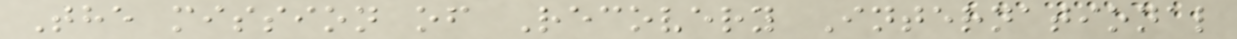The mission of Recovery International
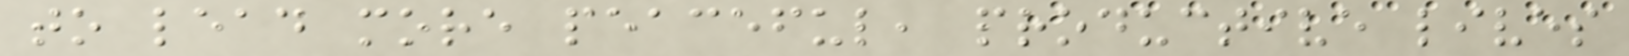to lead more peaceful, productive lives
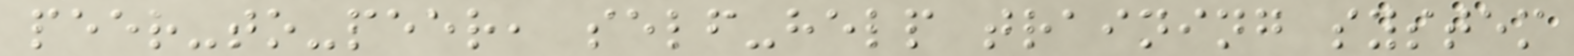peer-to-peer, self-help training system
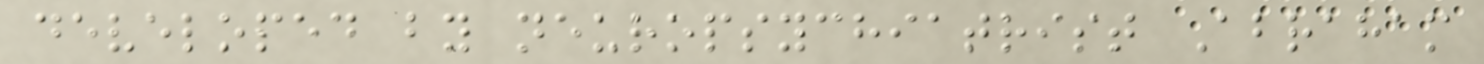developed by neuropsychiatrist Abraham
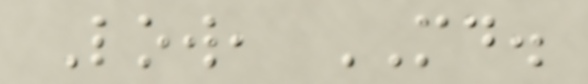Low, MD.
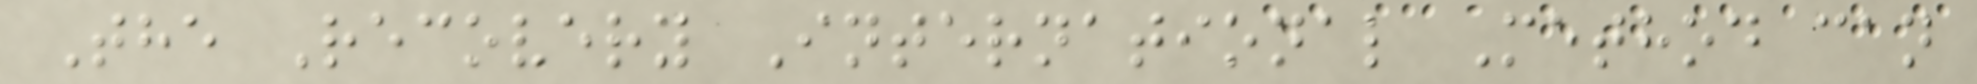The Recovery International Method can
